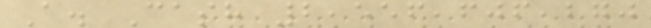A. Cash 2,556,606,270
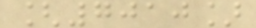[7010]
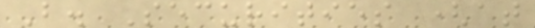B. Securities (at
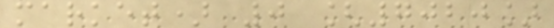market) 0 [7020]
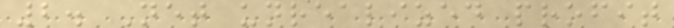2. Net unrealized profit
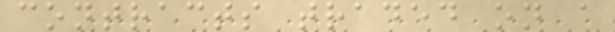contracts traded on a
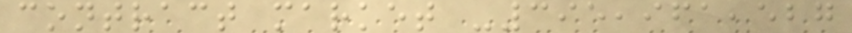contract market -395,961,527
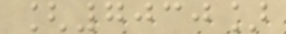[7030]
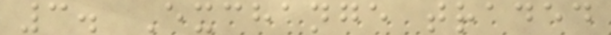3. Exchange traded
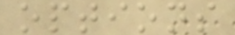options
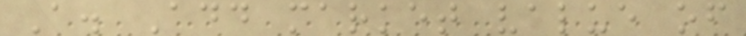A. Add market value of
